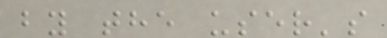by the user's
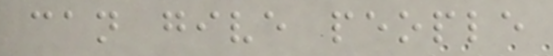can give people
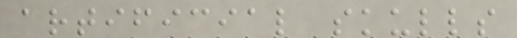artificial skulls
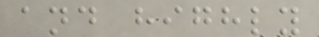and highly
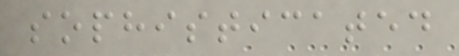sophisticated
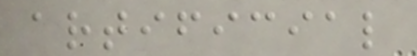artificial
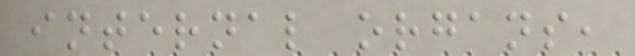internal organs,
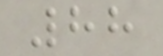88
